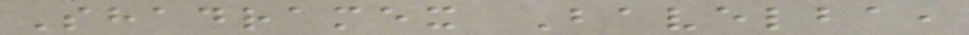Shadramex Bavelba,
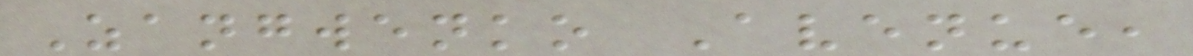Zangwenko Avenue,
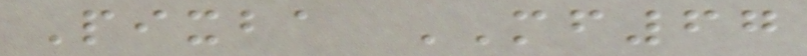Pixba MF67
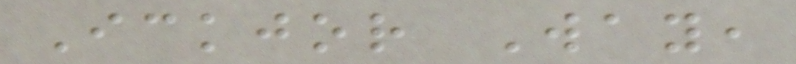Ickjor Way,
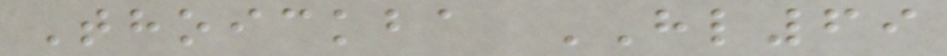Thoickba HL69
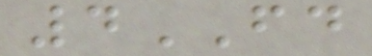4FD
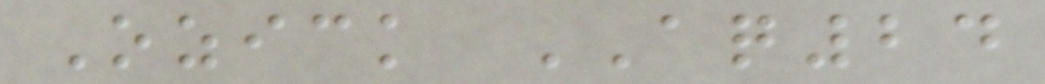Ozick AQ24
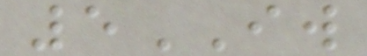5IW
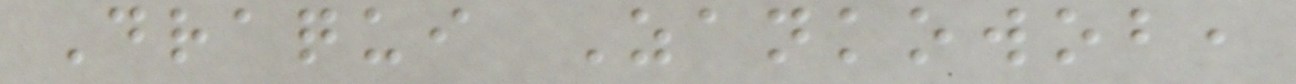Draqui Zankowob,
